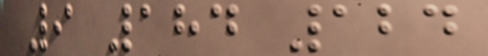9 184 124
